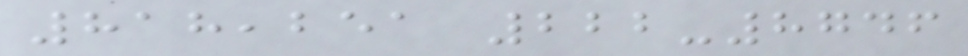818,251 222-8746
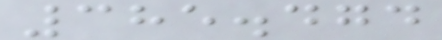385.474
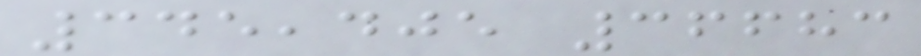345,405 36683
